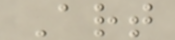Art
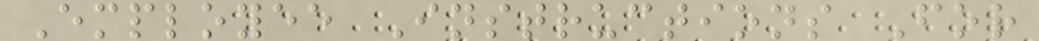Employee Instructions For
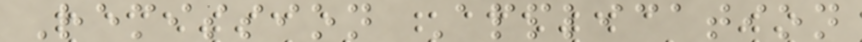Remission Application
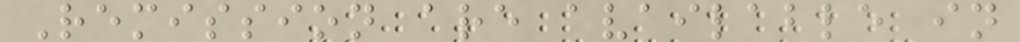Remission are available in
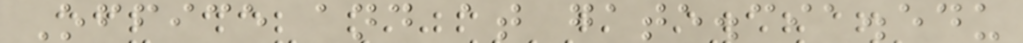Office and at gate.cia.edu
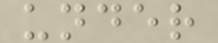under
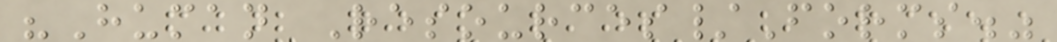"Human Resources/Forms."
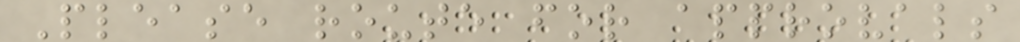Please route for approvals
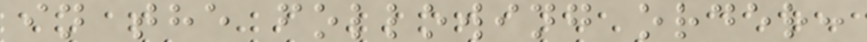in the following order:
